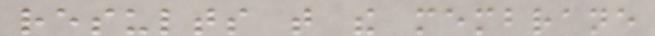results that the membrane
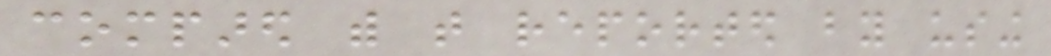compared with that reported by using
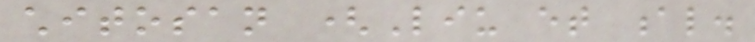chitosan (Liu et al.
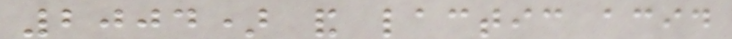2004) and lactic acid
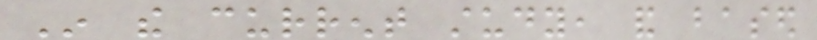In the current study, and based
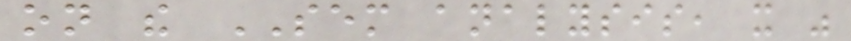on the SEM analysis, it was
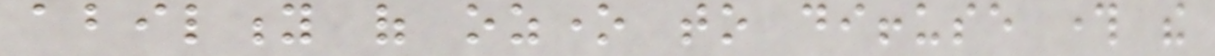ability of ozone to diffuse through the
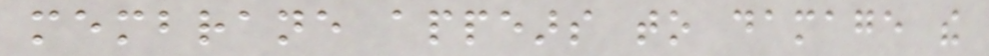membrane appears to damage the
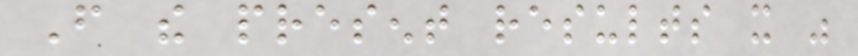From the present results it was
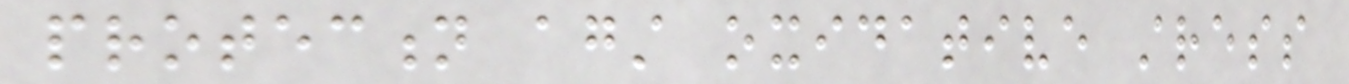protection against oxidative stress
